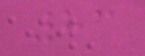83
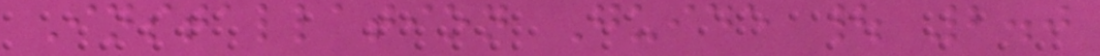Installation Guide | 2.0
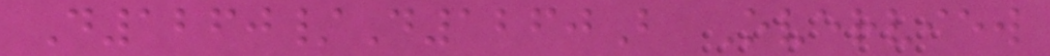D1260/D1260B Overview
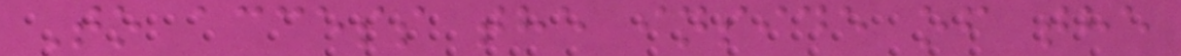To access the inside of the
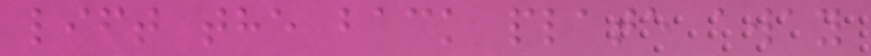lift the back plate away
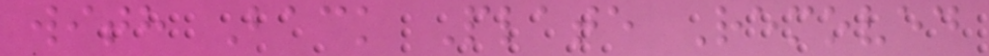with Back Plate Removed
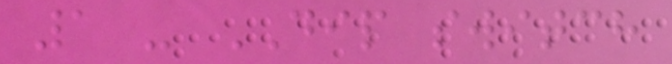1 - DIP switch
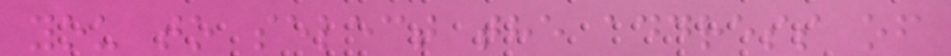you to select the address of
